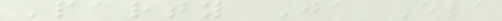Party Ja Ela
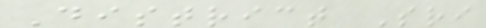District Sri
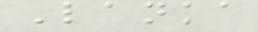Lanka
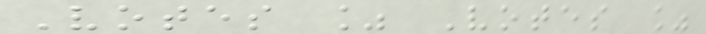Votes % Votes %
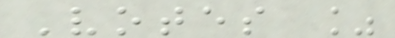Votes %
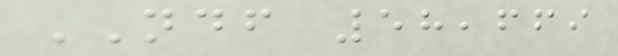NDF 58,669
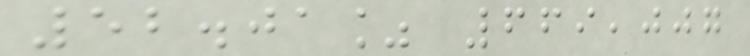52.01% 669,007
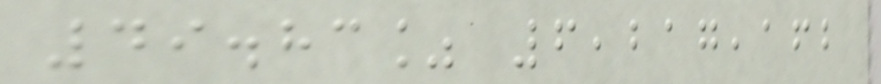49.83% 6,217,162
